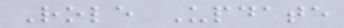Role Update
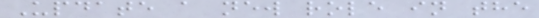Update a new role in the
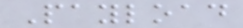Payload
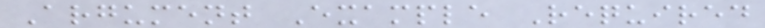Argument Example Required
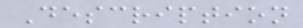Description
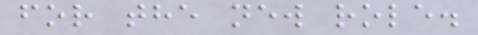for the new role.
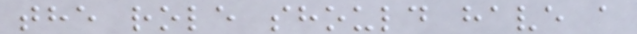the role should have a
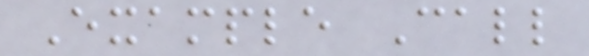Example Call
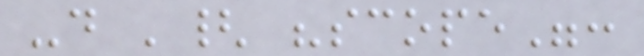-d '{ "scope":
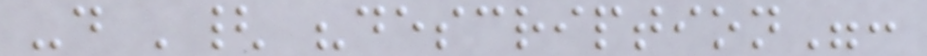-d '{ "description":
